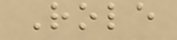Role
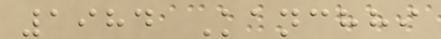1984 Kanchhi
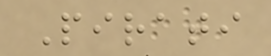Pirati
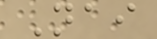Nai
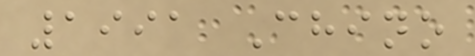1991 Chino
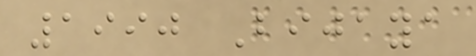1990 Bijaya
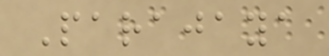Parajaya
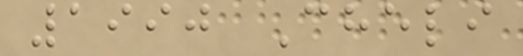1990 Cheli
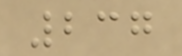237
